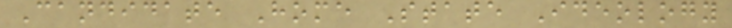Candidate Home State Ideology
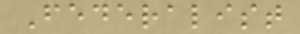Federalist
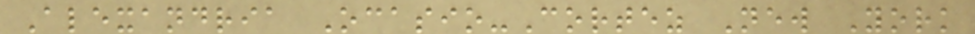Alexandria Ocasio-Cortez New York
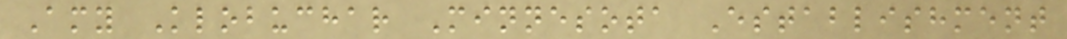Amy Klobuchar Minnesota Establishment
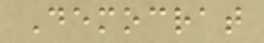Democrat
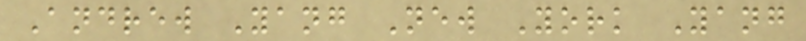Andrew Yang New York Yang
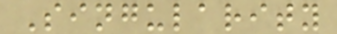Singularity
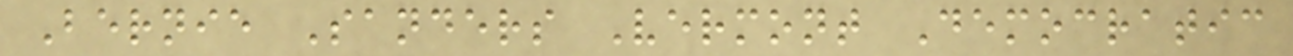Bernie Sanders Vermont Democratic
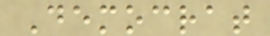Democrat
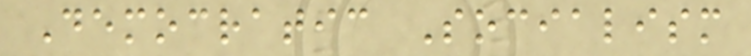Democratic Socialism
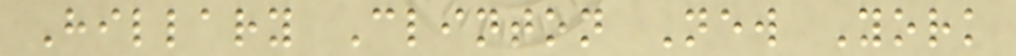Hillary Clinton New York
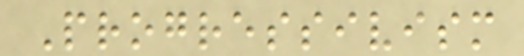Progressivism
